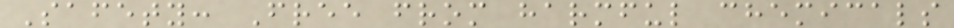Safety: Free from harmful chemicals
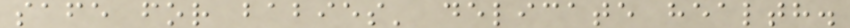safe for babies' delicate health.
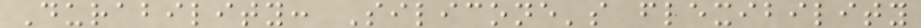Durability: Silicone's flexibility
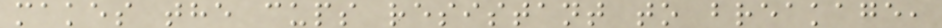makes the cups resistant to breakage,
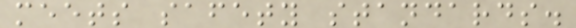meets safety standards.
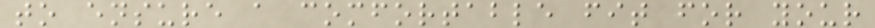to ensure a comfortable fit for your
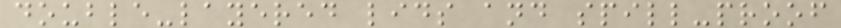double-layered lids and spill-proof
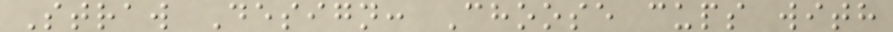Straw Design: Choose cups with
